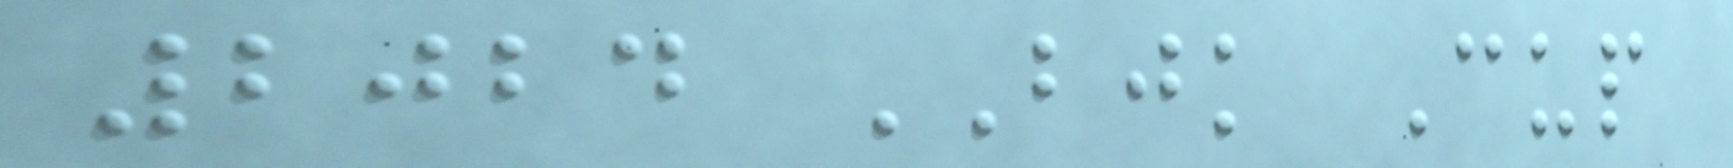2024 BJK Cup
